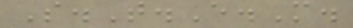S.T.E.M.
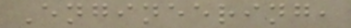Engineering,
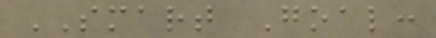SMART Goal:
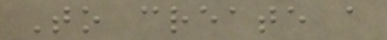To create a
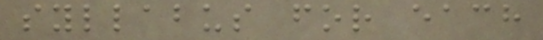syllabus for each
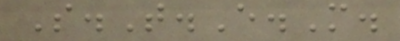S.T.E.M.
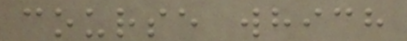course which
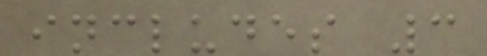includes 3
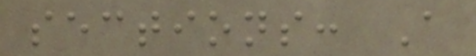sections: A
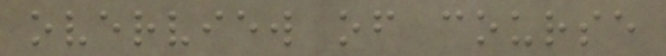overview of course
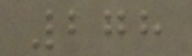278
